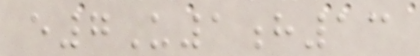e7U1h13
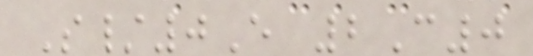S/0E 2C0
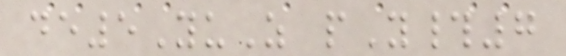de5YuZ pY#7
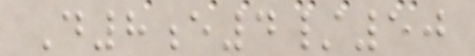D8e4/50
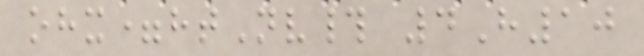ohx=htNv# 4H10
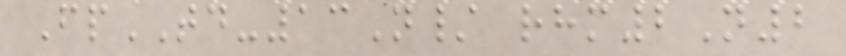FpTD-13N/ rhm2N2
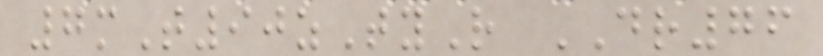7mT90zTyR DR76
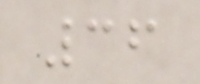36
